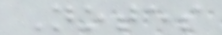Notes
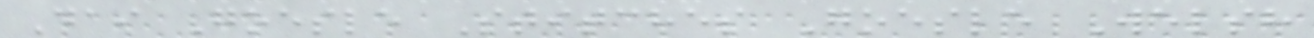Dai Goesle Stitches Goesle Welsh
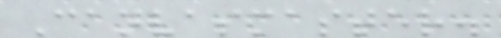Canvasmaster.
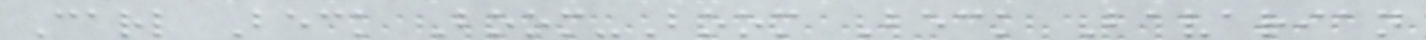Carl Beck Boom-Boom Beck Bavarian
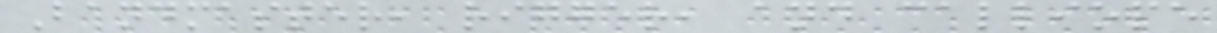Bandmaster, rigger, and calliope
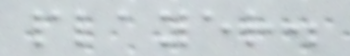player.
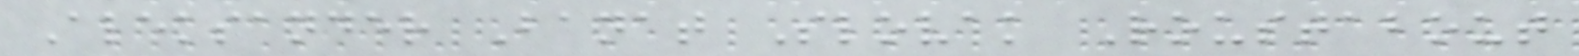Aleksander Banat Slovak Roustabout
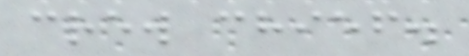crew chief.
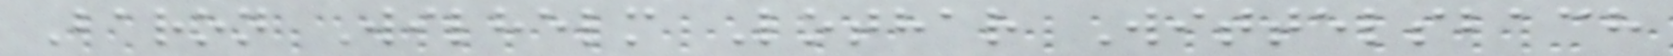Baron Wilhelm Lothar Wittelsbach
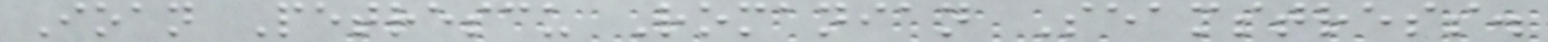Ioan Petrescu Romanian Seamstress.
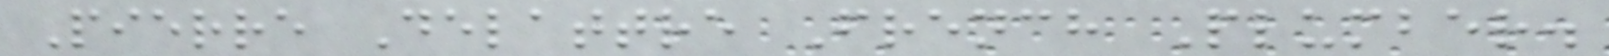Pierre Delattre French Plumber.
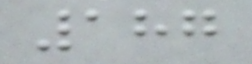187
